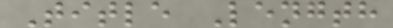Title Length
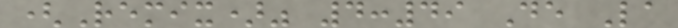(Remix)" 4:49 De La
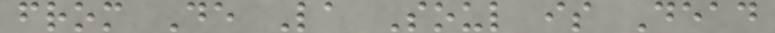from De La Soul is Dead
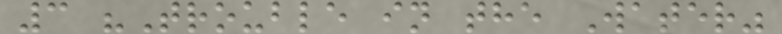3 "Trouble in the Water"
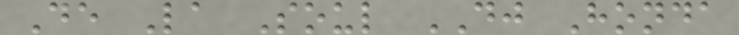De La Soul DJ Honda
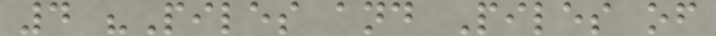4 "Piles and Piles of
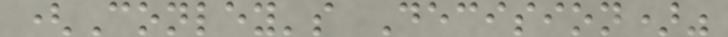(Conley's Decision)"
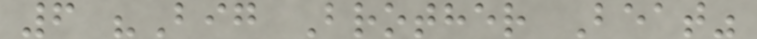6 "Big Brother Beat"
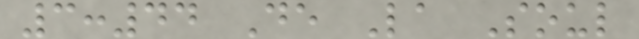3:44 De La Soul
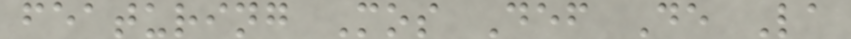featuring Mos Def De La
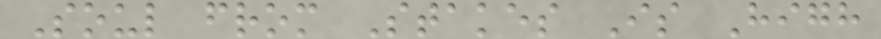Soul from Stakes Is High
